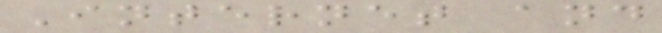Internet and
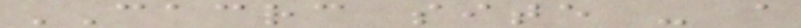CACRC site - a
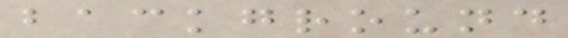background
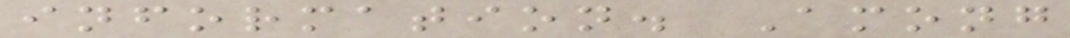information. Among
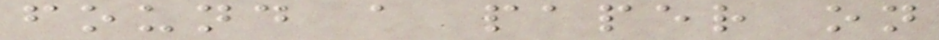found a paper on
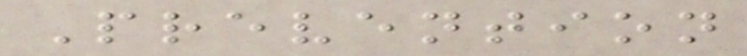Prevention
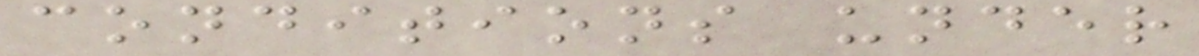conditions under
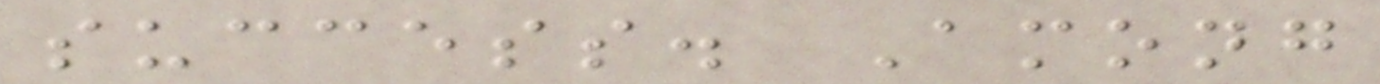success. Among
